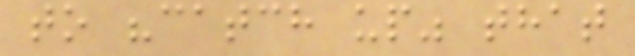to "catch up" that
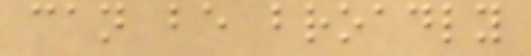can be broadly
